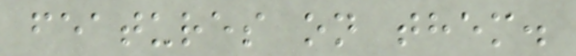features on them.
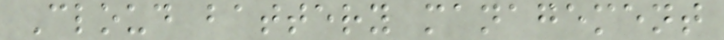Cloud battery management
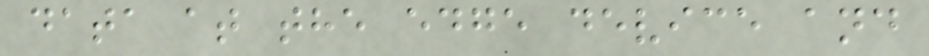data at the edge device and
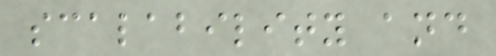scalability and
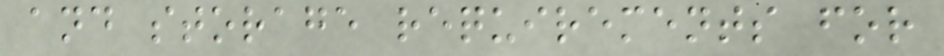and storage requirements for
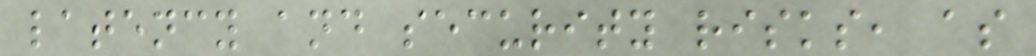latency and security risks, as
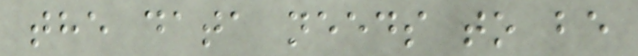the data needs to be
